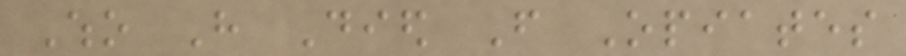Who Have Died From Opiates
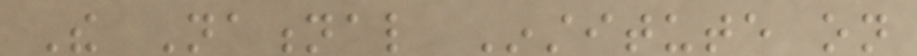The National Institute on
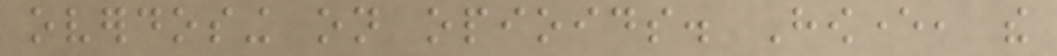overdosing on opioids. However, the
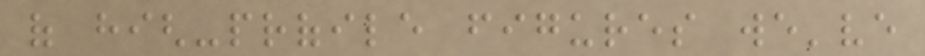of high-profile figures we've
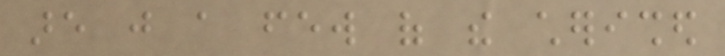are just a few of the cherished
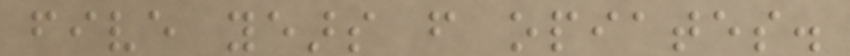five years from opiates.
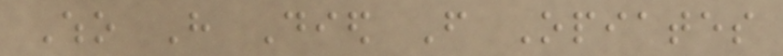Who Have Died From Opiates
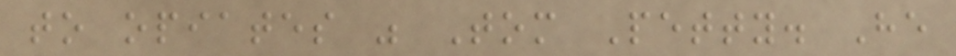to opiates was Tom Petty. He
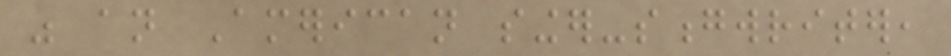was an American singer-songwriter,
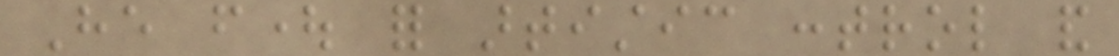He fought for artistic control and
